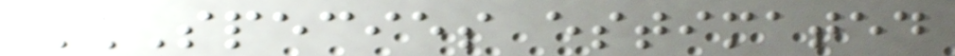SPECIES ESTIMATED
